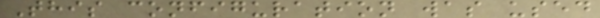This configuration was used
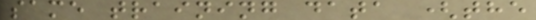same training data (the
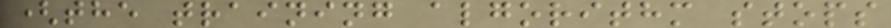(the training algorithm stops
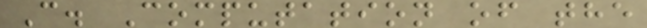C. Computation of the
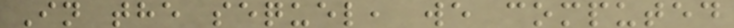In the sequel, we computed
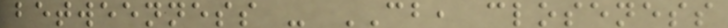betweenness - CB, closeness
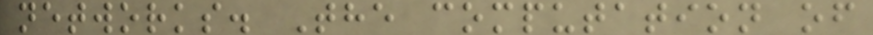networks. The computation of
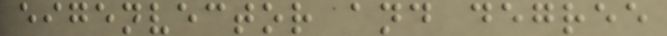eigenvector and degree
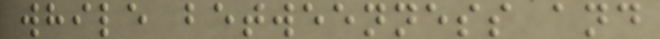while betweenness and
